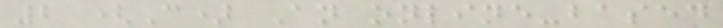2 (C) An online-based
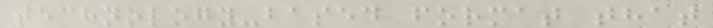technology-based format that
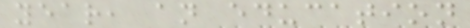year, an education
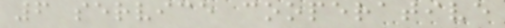6 service cooperative
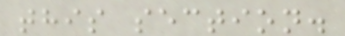this section.
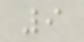9
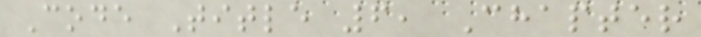Code Title 6, Chapter
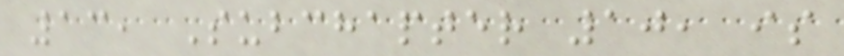13, Subchapter 10, is
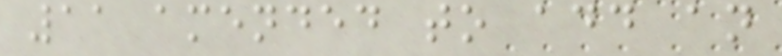11 amended to add an
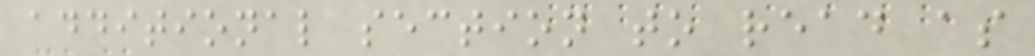additional section to read as
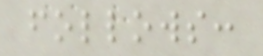follows:
